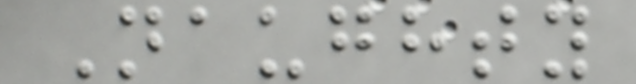Naughty
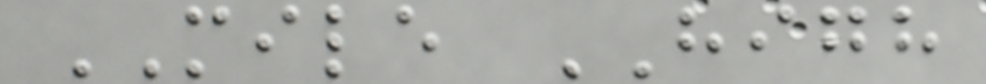MILE HIGH
